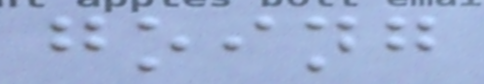going
